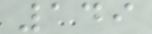149
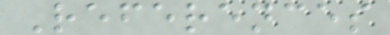References
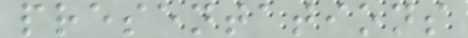presentations
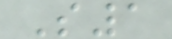S1
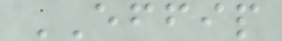EFFIP
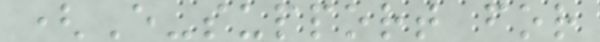(E-support for
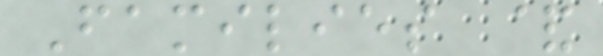Families &
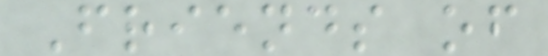Friends of
